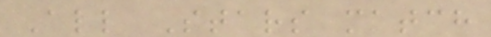All Stars match
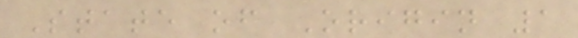State of Origin 1
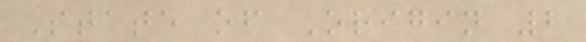State of Origin 2
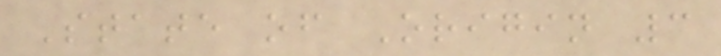State of Origin 3
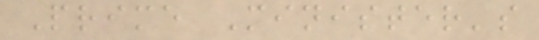Prime Minister's
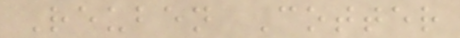Reuben Cotter
